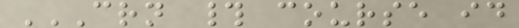CRN # COURSE ID
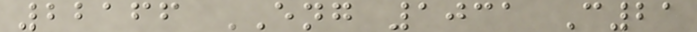22166 ENG 1031 C21
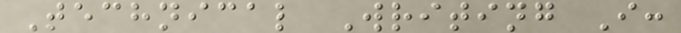Technical Writing I:
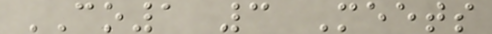CO1 3 Meets
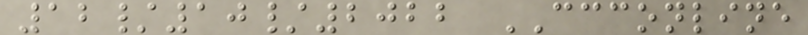12/10/2022 CCCONLINE
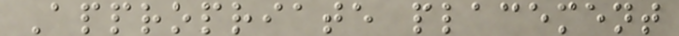Appropriate placement
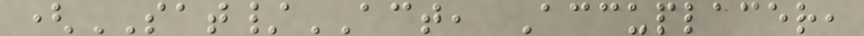(SAT/ACT, Accuplacer,
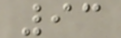93
